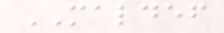MALDEF
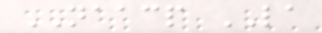NAACP LA
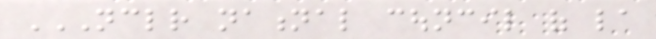NCLR NATIONAL COUNCIL OF LA
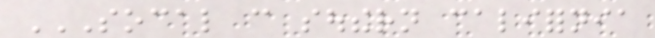SOCAL CAN SOUTHERN CALIFORNIA
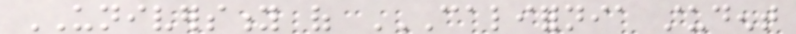UNIVERSITY of CALIFORNIA STUDENT
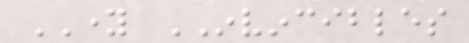YOUNG INVINCIBLES
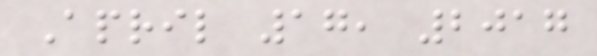April 17, 2017
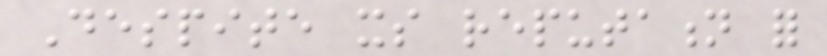Despite its reputation for
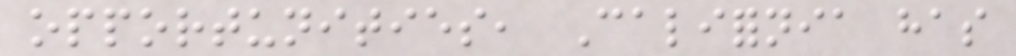opportunities, California has
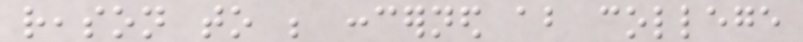reason to be concerned about college
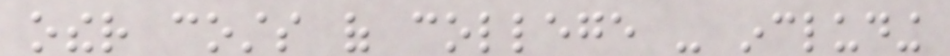other costs of college - including
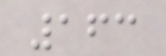163
